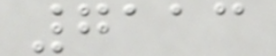7113
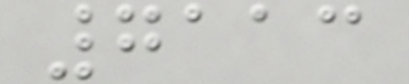7113
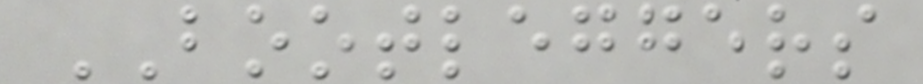BOOTLEGGERS
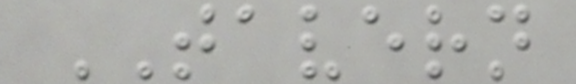TAVERN
